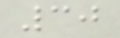30
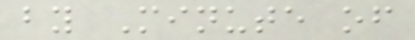by Minute of
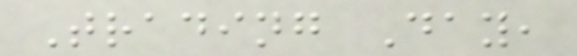Trading Day,
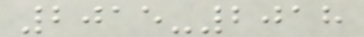2015-2018
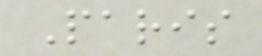Paris
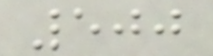500
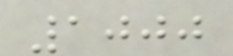1000
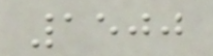1500
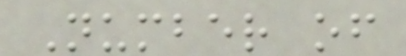Number of
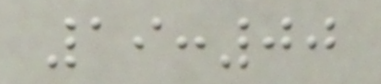19:00
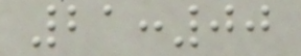21:00
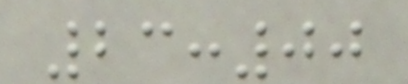23:00
